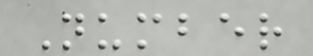Number
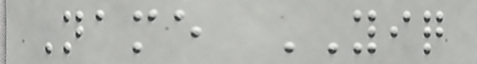Name YIQ
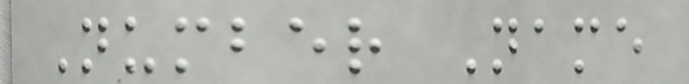Number Name
